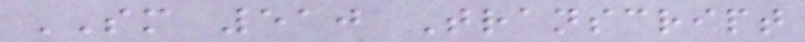SM 510 Transcript
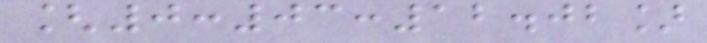[0:03:12.02]
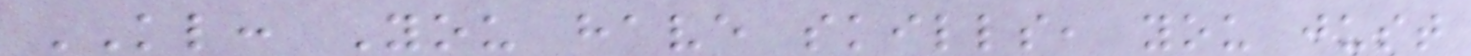KL: You have skills, you just
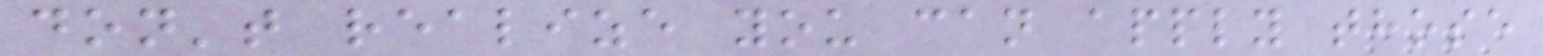don't realize you can apply those
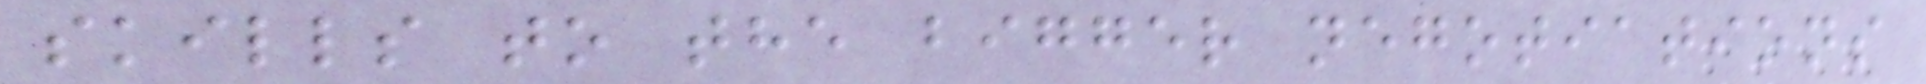skills to the bigger negotiations
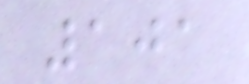101
